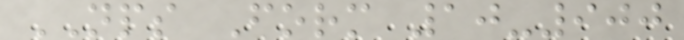NPS Form 10-900
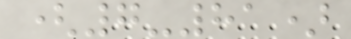(7-81)
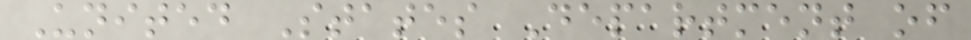United States Department of
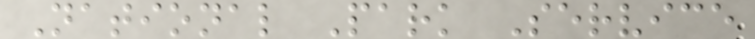National Park Service
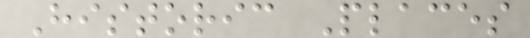Historic Places
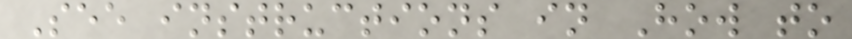See instructions in How to
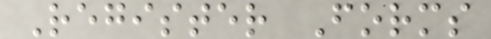Register Forms
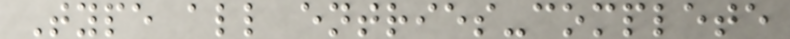Type all entries-complete
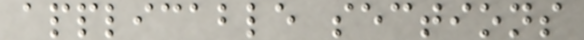applicable sections
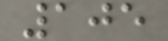105
